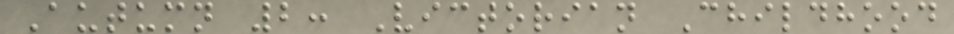Autumn 2: Victorian Childhood
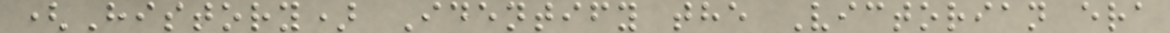(History) Identify the Victorian era
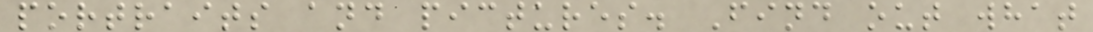portraits and pictures. Find out what
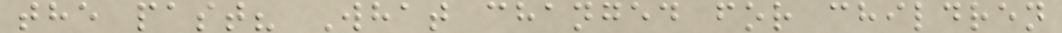the past? What changed for children
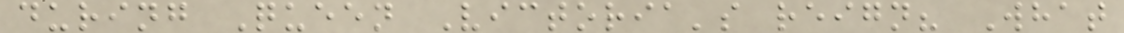during Queen Victoria's reign? What
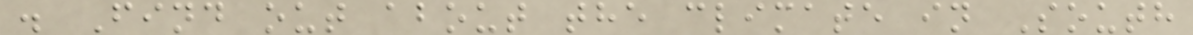. Find out about the climate in South
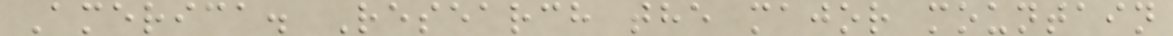America. Research the major mountain
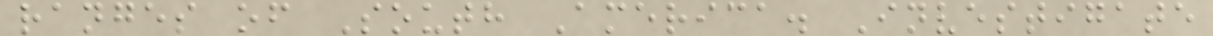ranges of South America. Investigate
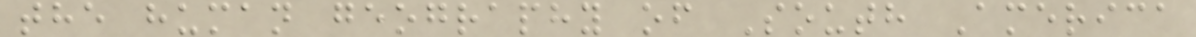the human geography of South America
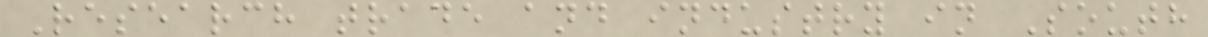Research trade and industry in South
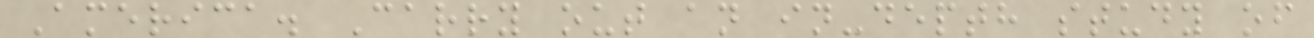America. Carry out an in-depth study of
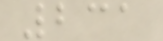231
